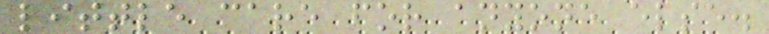little care for anyone else.
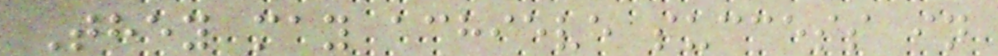They may achieve success in
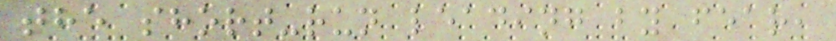the short-run leading by fear,
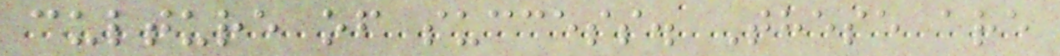culture of success. These are
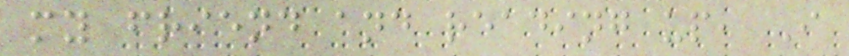my friend and reading up, I
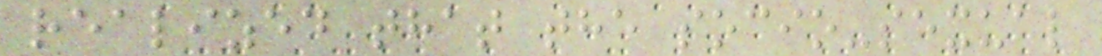realized that the socio-sexual
